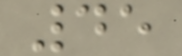45
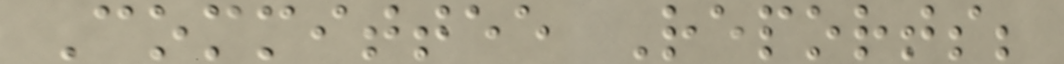Committee Reports;
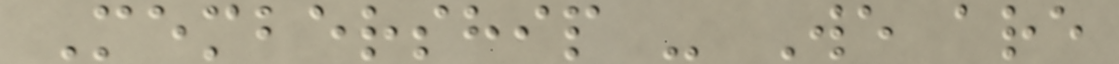Membership - We are
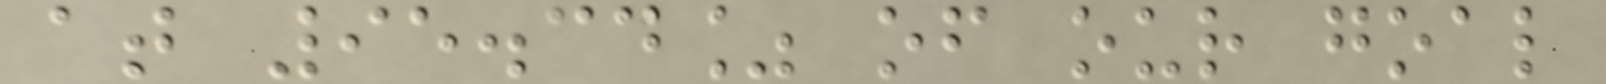at 95.34% of our goal
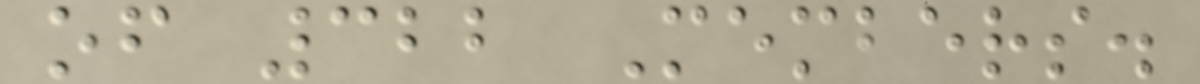of 322 Members.
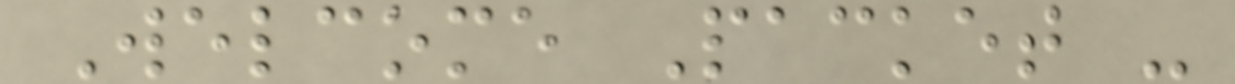Welcome Packet -
